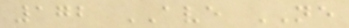172 AVE NE
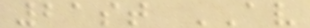21st AV
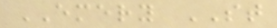EMERY ST
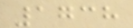1738
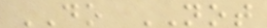DO NOT
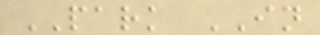PARK IN
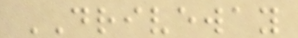DRIVEWAY
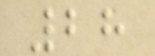28
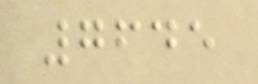7645
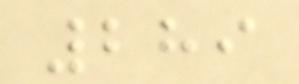289
